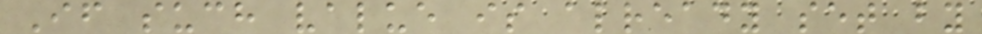If such value is already set by
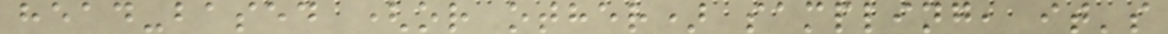head-based (or other) sampling, it's
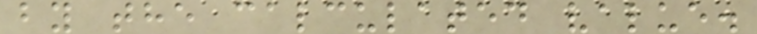by the calculated value.
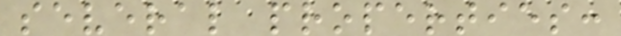several properties:
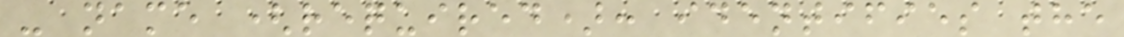- name (required): identifies the
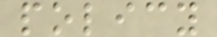policy
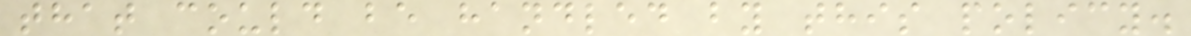that could be handled by this policy.
